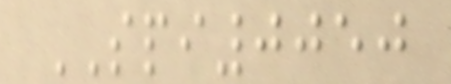SPI0050
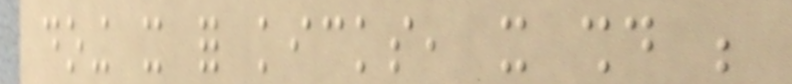doing it for kicks, it should be
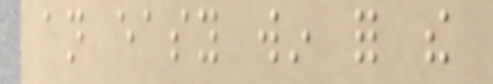an easy win for the
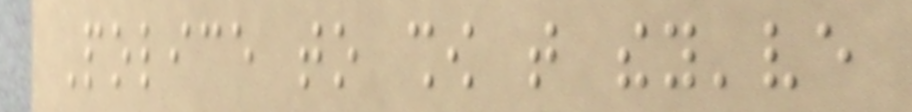Police to show that they've
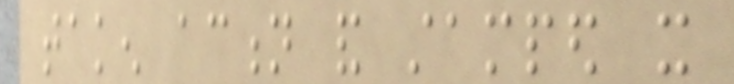taken action and stamped it
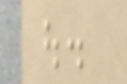out.
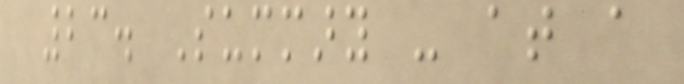23. Summary - at a
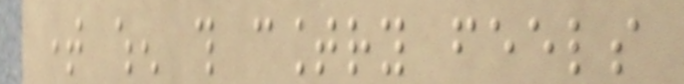time when this country feels
